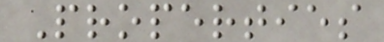Properties
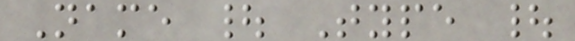Name | Type |
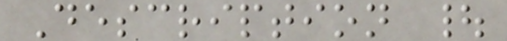Description |
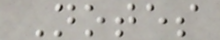Notes
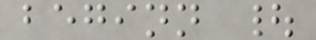beginn |
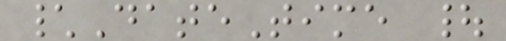\DateTime |
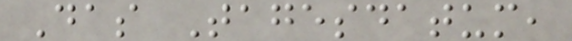Das Tagesdatum,
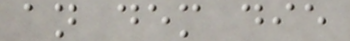an dem die
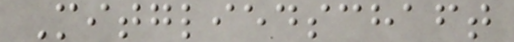Mitgliedschaft
